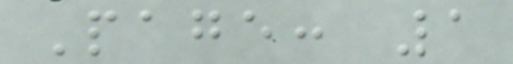Page: 1
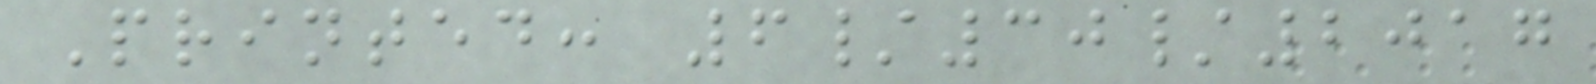Printed: 6/30/2017
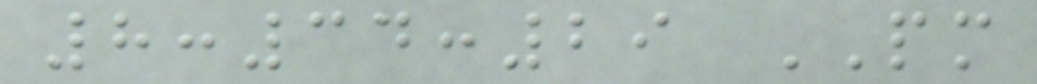8:34:29 PM
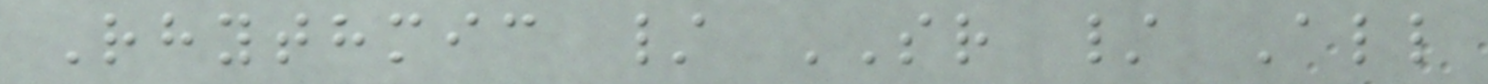Rhythmic / SR / All
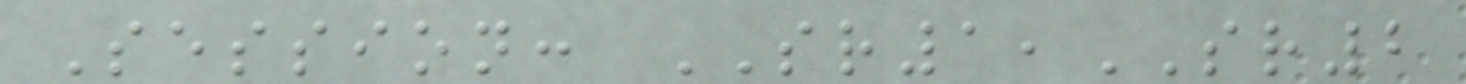Session: SR1,SR2
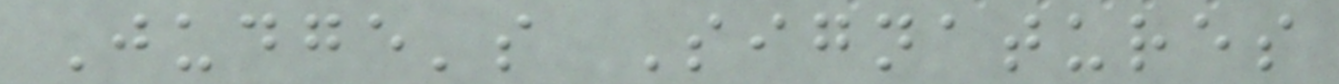Judge's Signatures
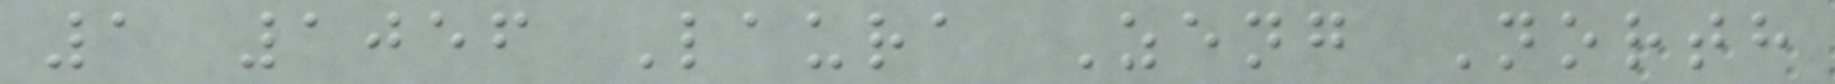1 1056 Laura Zeng North
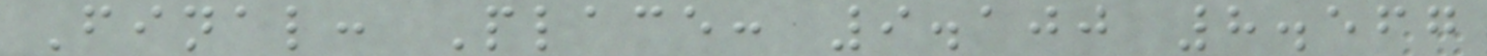Final: Place: 9.100 8.567
